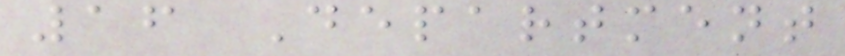16 Department
